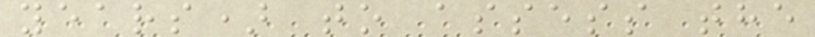years) to assess the
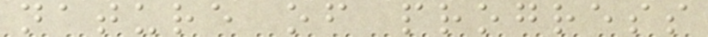nature of progress
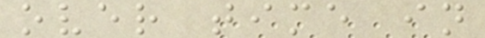over time in
